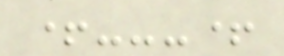+---+
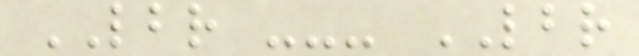LBR --- LBR
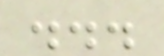...
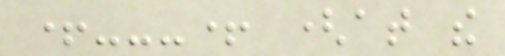+---+ (at the
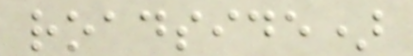roadside)
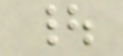|
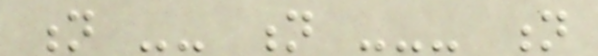n -- n --- n
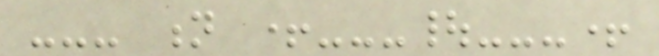--- n +---|---+
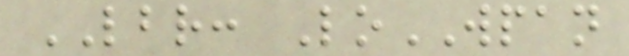LBR: LoWPAN
